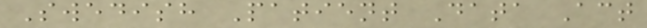Swedish Patient Data Act
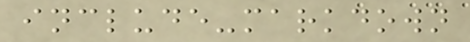include-markdown
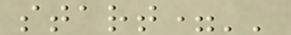start=''
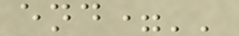end=''
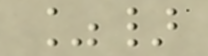%}
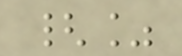{%
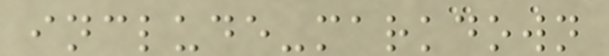include-markdown
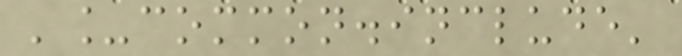'_common.include'
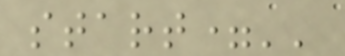start=''
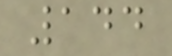144
